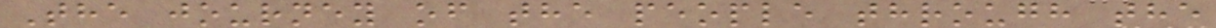The journey of the people through the
